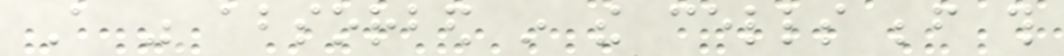A was absorbed in the cells before this
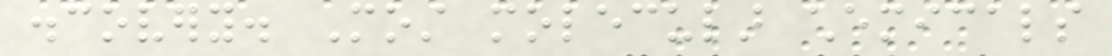discovery. Most molecular chemicals
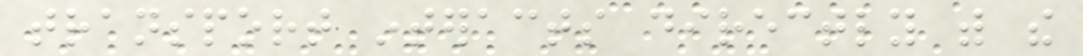transport interacts directly with the
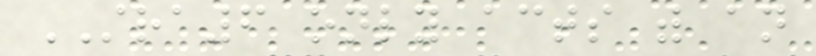STRA6 only acts with an
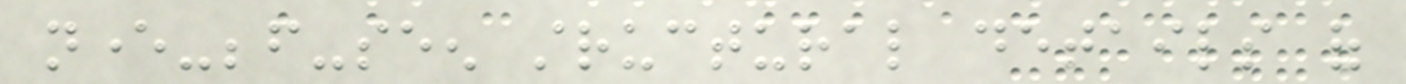never-before-seen structural details of
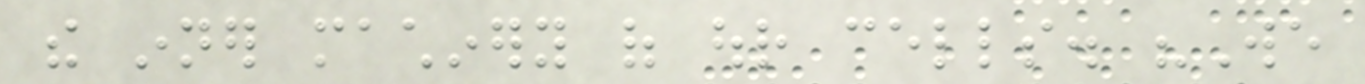the inner machinery of our cells. "We
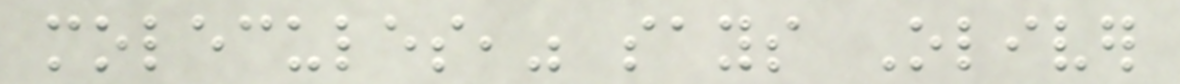molecules," says Oliver
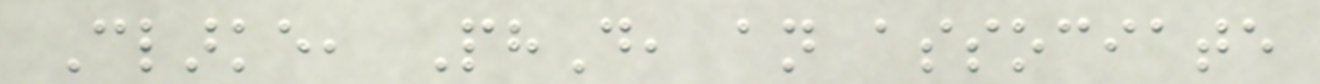Clarke, PhD, an associate
